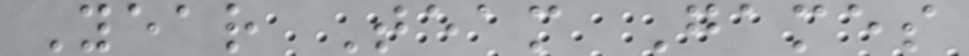Year Team Games
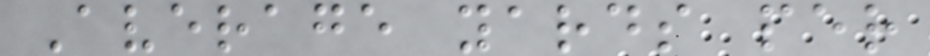Average yards per
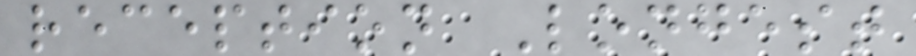reception Longest
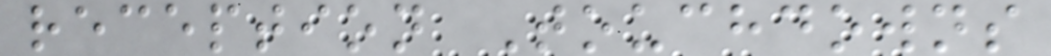reception Touchdowns
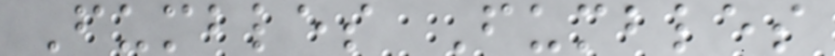Fumbles Fumbles
